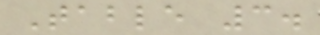Table 3.
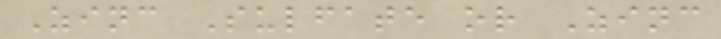Zinc Sulfate or Zinc
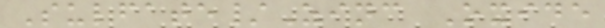Sulfate/Zinc Oxide
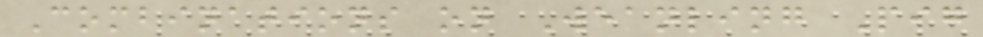Combinations on Weanling Pig
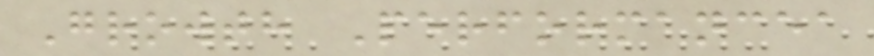Growth Performancea
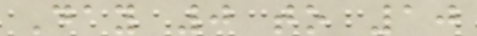Day 0 to 10
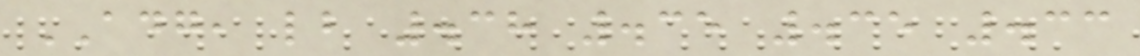ADG, lb .38 .35 .35 .33
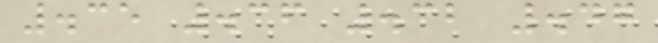.35 .36 .32 .47
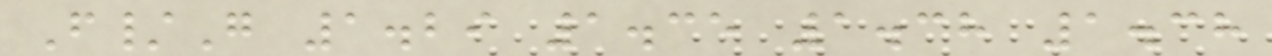F/G 1.29 1.35 1.38 1.38
